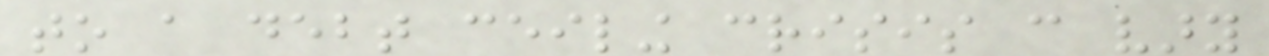to a debt ceiling crisis can vary
